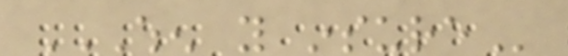WHEN YOU INSURE
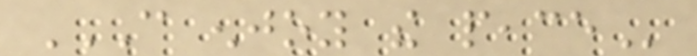CAN ENJOY THE PEACE
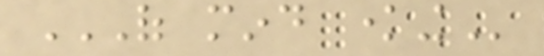OF MIND KNOWING
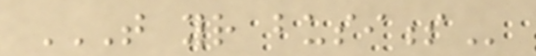THAT YOUR BUSINESS
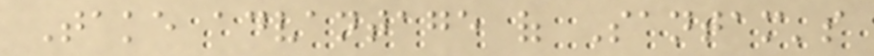Take advantage of Santam's
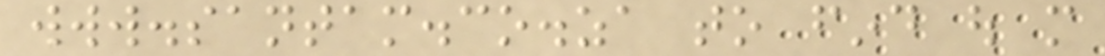www.santam.co.za to find out more
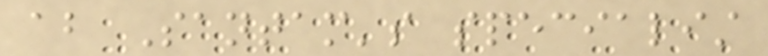about Santam's specialist
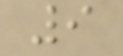9
